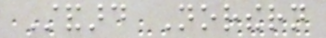Standard Northern
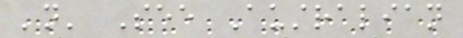'not' See Australian
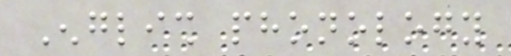English phonology
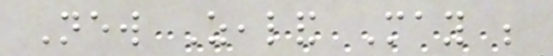New Zealand May be
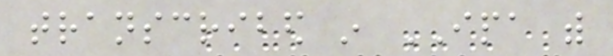transcribed in IPA with
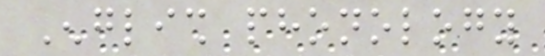English phonology
